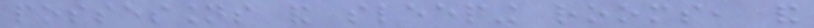possessions and sleeping rooms, and
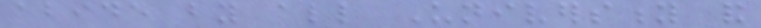abide by all University and
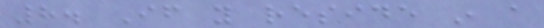8. If you reside in a
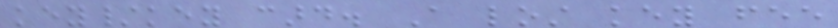key/key card. A lost key fee
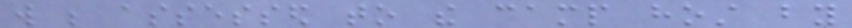will be assessed to the camp host by
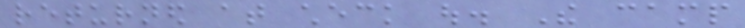returned at check out. The camp
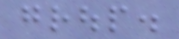group.
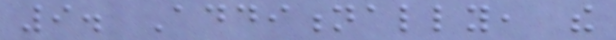9. Additionally, the
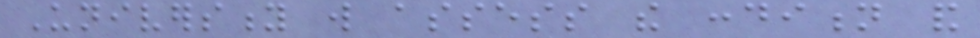University will assess the condition and
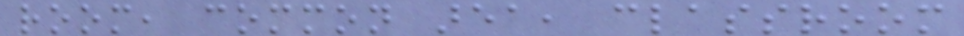room, common area, classroom
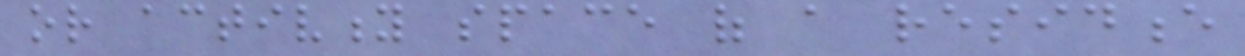or activity space of a residence
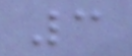3
